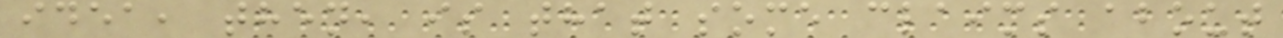idea, then, is that some claims about
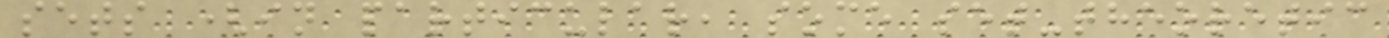sets (in particular, some set-theoretic
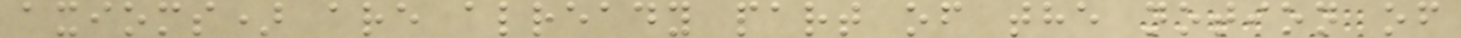axioms) are already part of the notion of
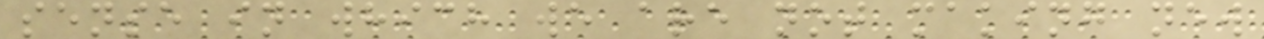sense in which we are not making new
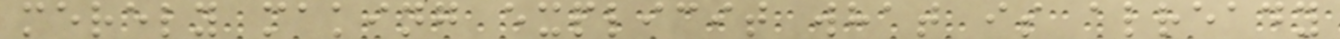merely making explicit what is already
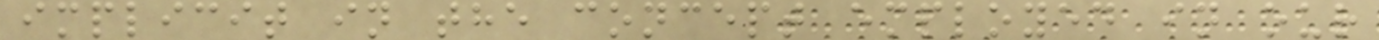implicit in the concept employed in our
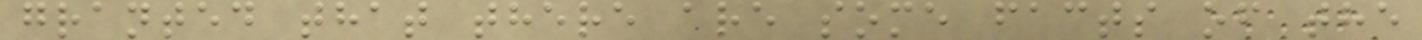granted that there are some facts of the
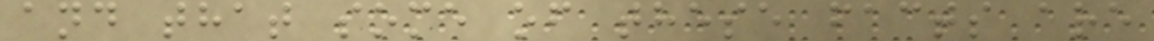and that some of these facts are
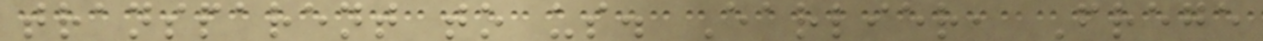transparent to us. Earlier, Frege
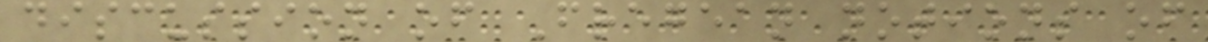discussion of Fregean notions of
